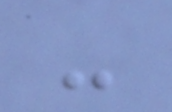-
